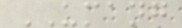UMANG
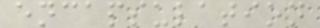encapsulation
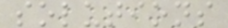solutions
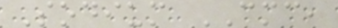Sodium CMC,
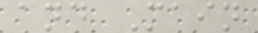and Main
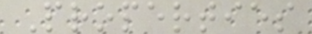Properties
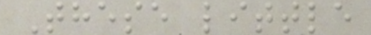These little
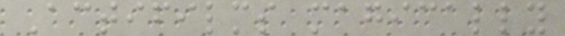Actifilms magically
